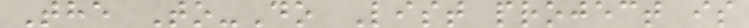The To-Do List project is
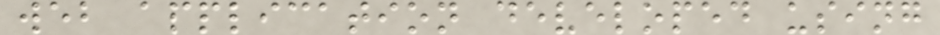web application developed using
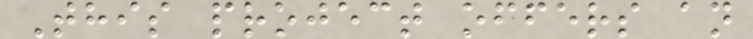This project offers an
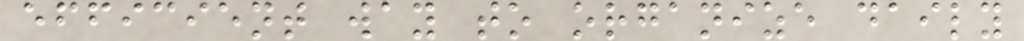efficient way to organize daily
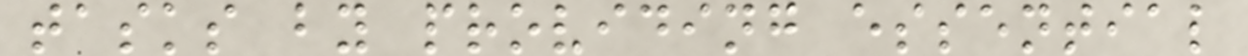tasks by providing essential
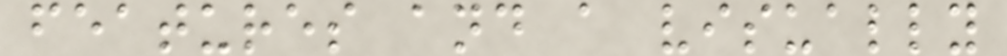features and a visually
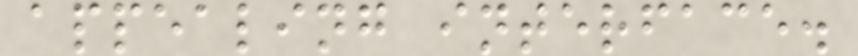appealing interface.
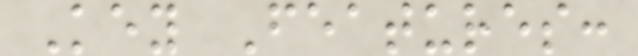Key Features:
